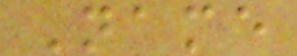Name
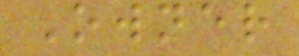Owner
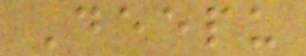Deepu
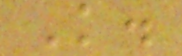K.
